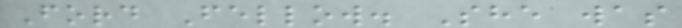Ford Fellow. She was
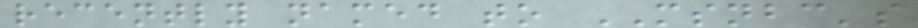recently named to MSNBC's
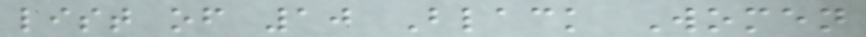list of 10 Black Women
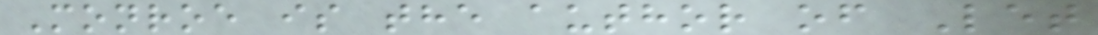Monroe is the author of Let
